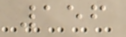156
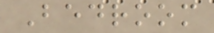Bedroom
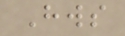Hws
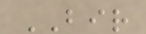BIR
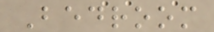Bedroom
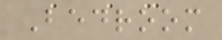Bedroom
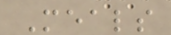Meals
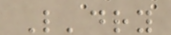L'dry
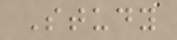Study
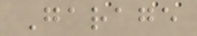Garage
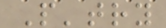P'try
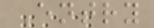Entry
